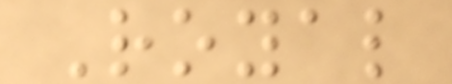Royal
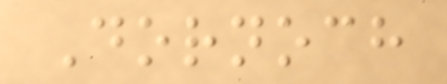Dornoch
